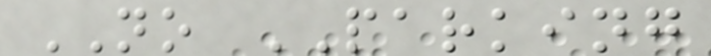NO PARKING
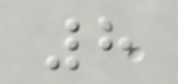8
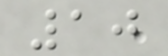10
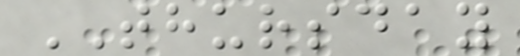THURSDAY
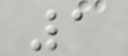1
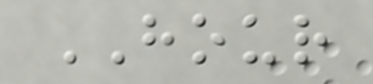HOUR
